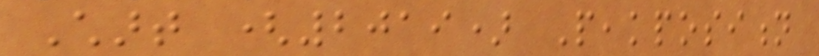Chart (2019) Peakposition
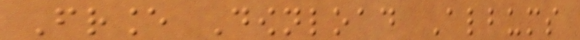France Download Albums
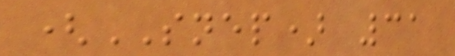(SNEP) 31
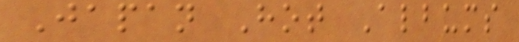Japan Hot Albums
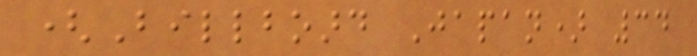(Billboard Japan) 34
